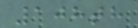108th
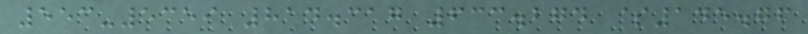553-5359 814.317 633.274 $145.76
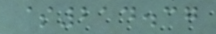$214.37
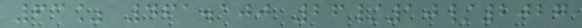63% 461.100 26/10/2027
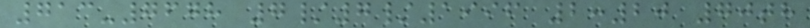713-7678 7/7/1996 2:20 70th
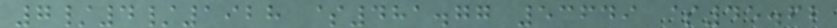7/4/1928 $481.77 53649 $45.62
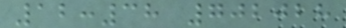12:38 702028
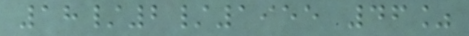18/2/1955 46%
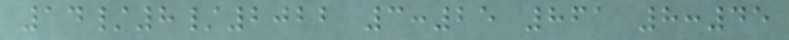14/8/2022 3:25 861 8:45
